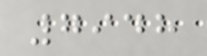7948
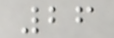26
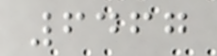6467
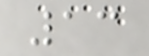13
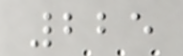225
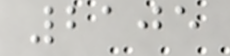2105
